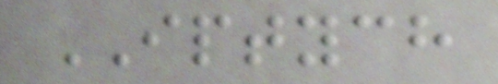IPTYCH
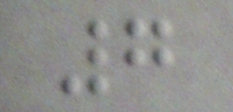7
